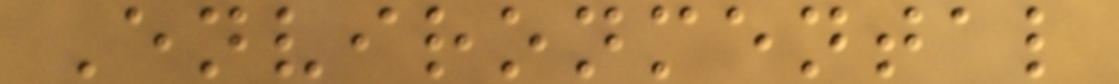Environmental
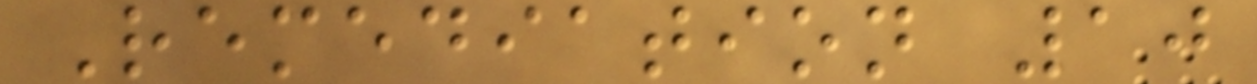Remediation 10
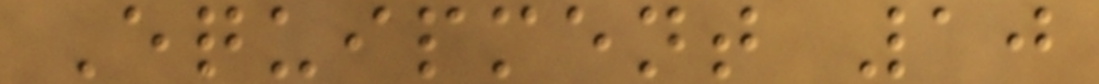Equipment 10
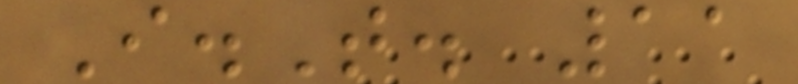I.T. 11
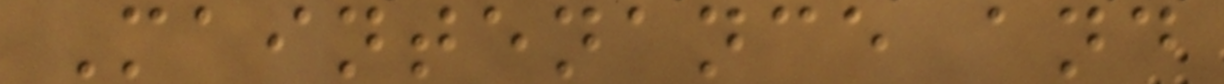Maintenance and
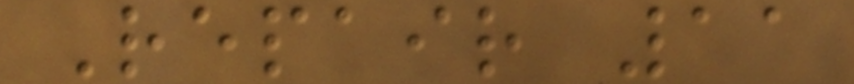Repair 11
